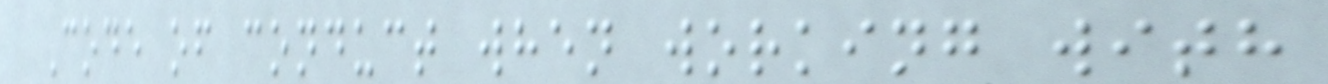Code of conduct when working with
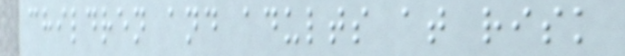children and adults at risk
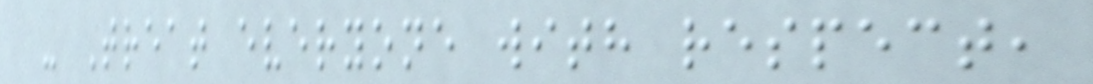- Treat everyone with respect,
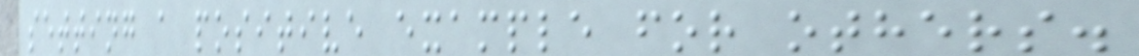setting a positive example for others.
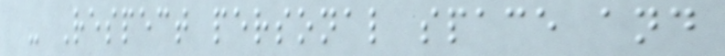- Respect personal space and
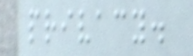privacy.
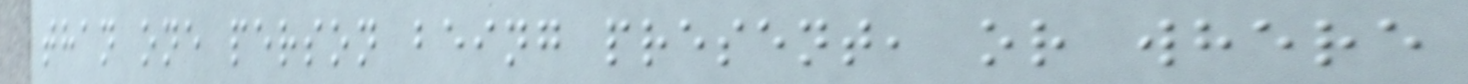than one person being present, or where
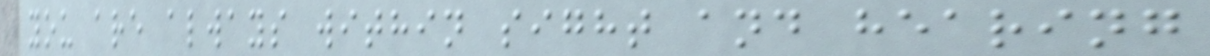you are always within sight and hearing
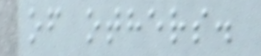of others.
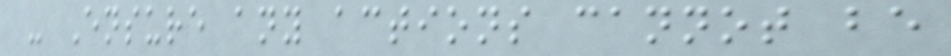- Ensure any actions cannot be
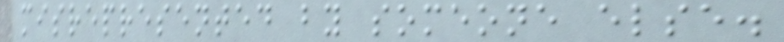misrepresented by someone else.
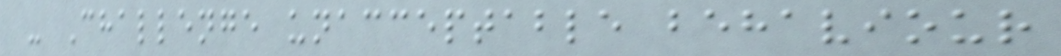- Challenge unacceptable behaviour
